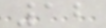12
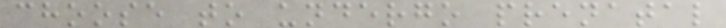choose to undergo prenatal
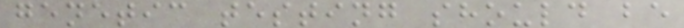genetic testing should be
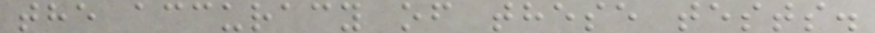the accuracy of these tests.
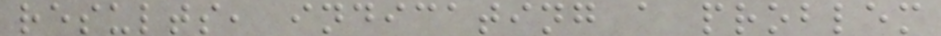results, indicating a problem
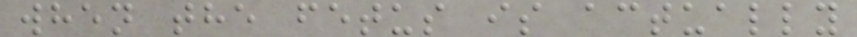when the fetus is actually
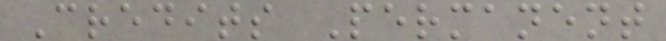Credits Permanent
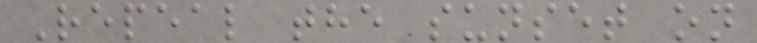Repeal the sunset on
